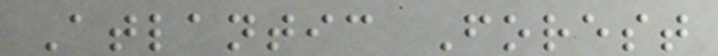Atlantic Forest
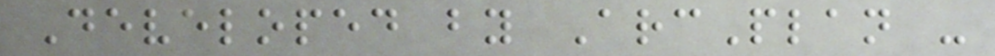Developed by ArcPlan -
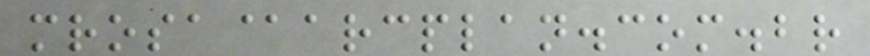mrosa@arcplan.com.br
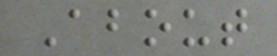About
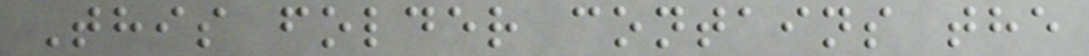This folder contains the
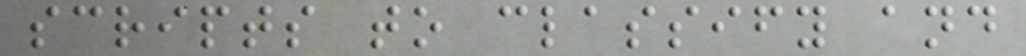scripts to classify and
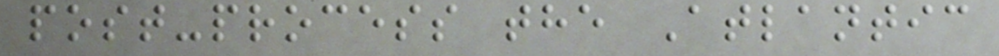post-process the Atlantic
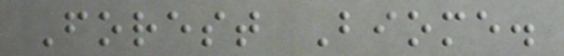Forest Biome.
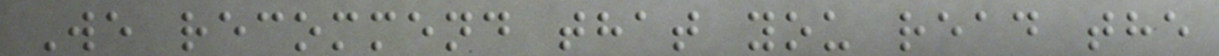We recommend that you read the
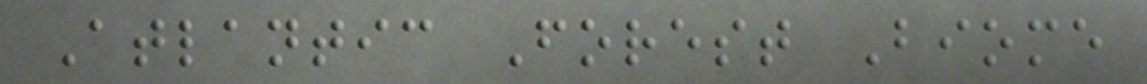Atlantic Forest Biome
